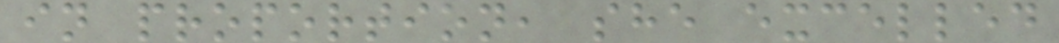in proportion, she excelled
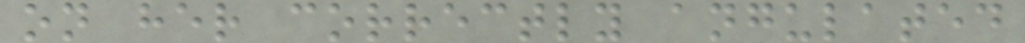on her correctly angulated
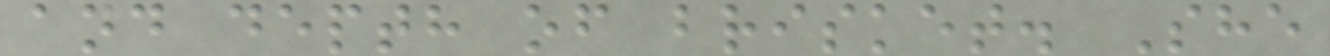and depth of brisket. She
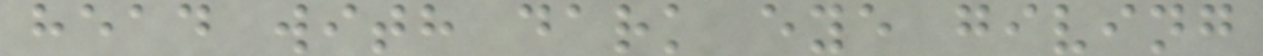head with dark eye giving
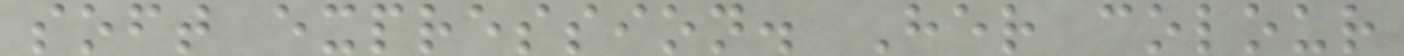soft expression. Her colour
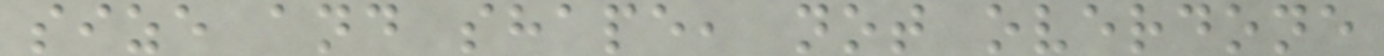size and shape, not overdone
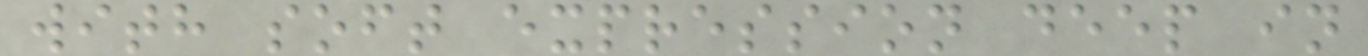with soft expression deep in
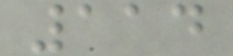114
